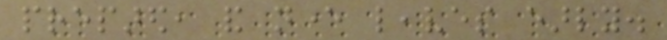prepared, and never leaves early.
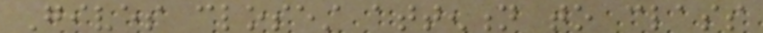Gives closest attention to class
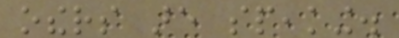others are speaking.
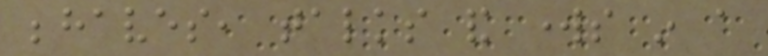behaves, talks and works in a
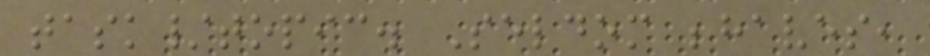task/topic. Seldom behaves,
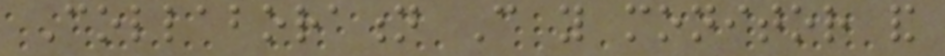Collaboration Can you monitor and
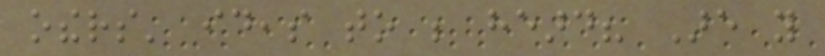others' ideas to be heard? Are you
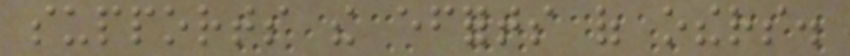supports the efforts of others.
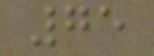75
